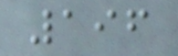196
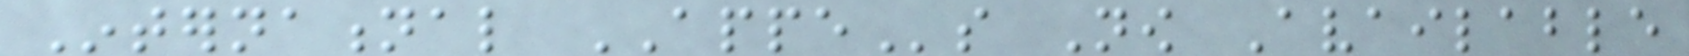International APPEs Now Available
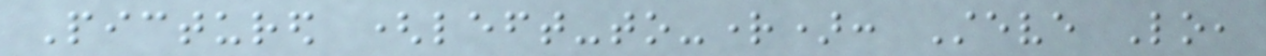Pictured (left-to-right): Steve Lo,
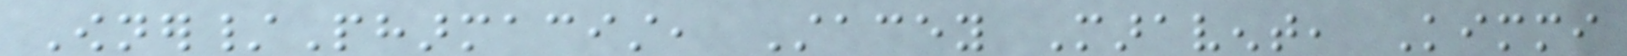Owner/Pharmacist, Stacey Maravent, Kimmi
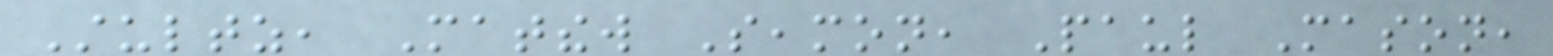Stultz, Matthew Seamon, Paul Mason,
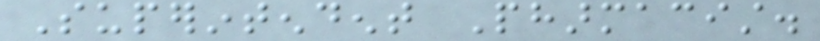Superintendent Pharmacist.
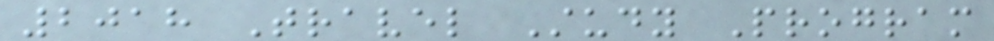2018 Travel Study Program
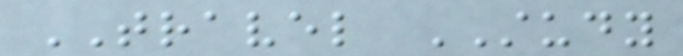TRAVEL STUDY
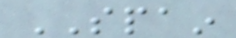SPAIN
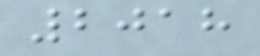2018
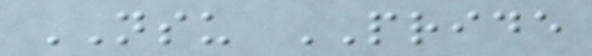NSU PRIDE
